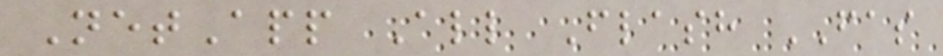NetApp All Flash FAS
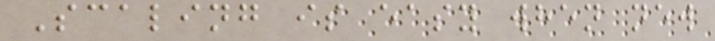Scaling is easy when new
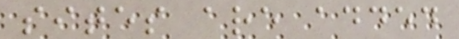sites are added
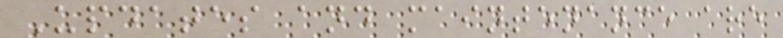Updates and maintenance are
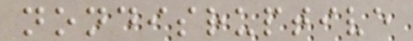nondisruptive
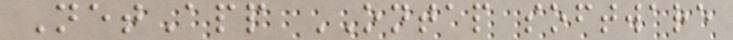NetApp ONTAP software
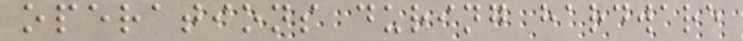operations during hardware
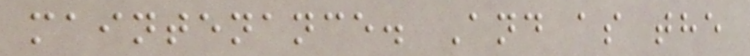maintenance. And as the
